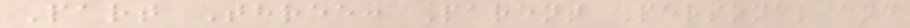Part Three: Parent Personal and
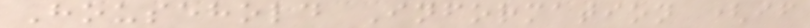Household Information (if
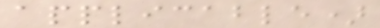applicable)
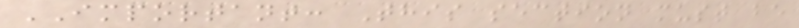IMPORTANT: This section must be
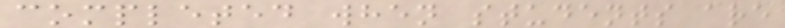completed when students are
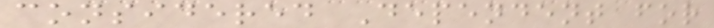considered Dependent for
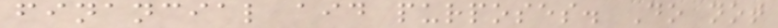financial aid purposes. Do not
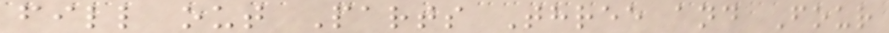fill out Parts Three and Four
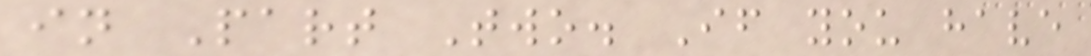in Part Two. If you have
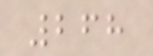268
